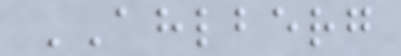AHLBERG
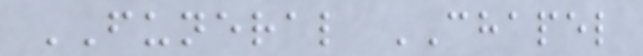FUNERAL CHAPEL
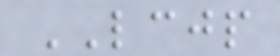LCJP
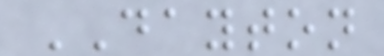DAYTON
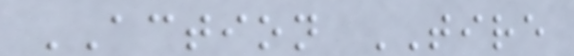ACTION TIRE
